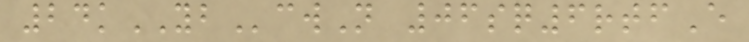24kYBcwN 06sq6rtfE
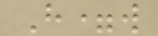H=w
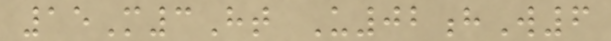15M3Ht U02hW6
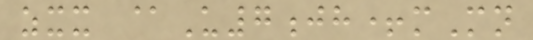zxx @U7jh+mMn
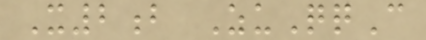X2b ZuQqC
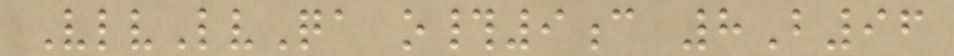VlvLvQa o#9c 8B96
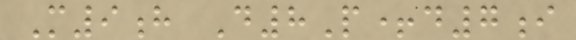M9h D8P+d7i
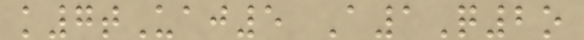k7tUaj5 A1Q2o
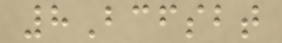8Bcfsbt
